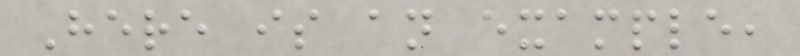Here is an example,
